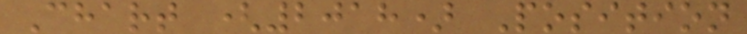Chart (2018) Position
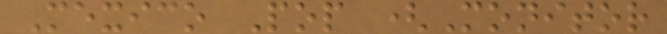Mexico Pop (Monitor
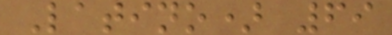Latino) 69
